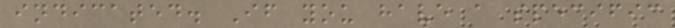indicated. If you have a specific
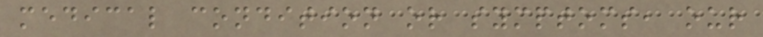medical condition or symptoms, our
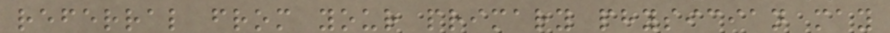referral from your primary physician may
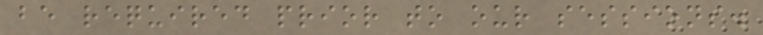be required prior to our sessions.
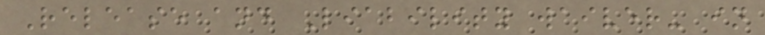Release and Liability waiver- in
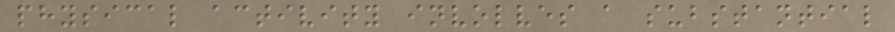physical activity involves a substantial
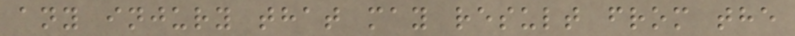any injury that may result from the
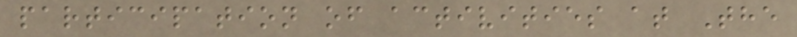participation of activities at The
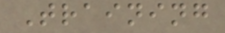Training
